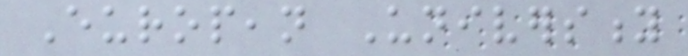European University
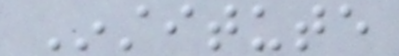Institute
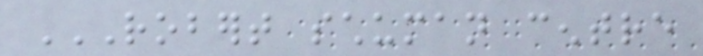ROBERT SCHUMAN CENTRE
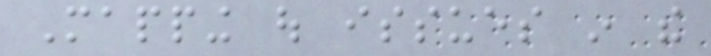Mapping out issues in the
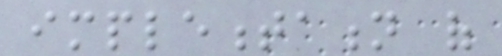implementation of
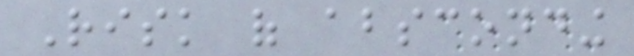Risk of absconding
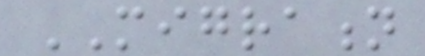MIGRATION
